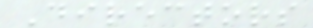Directors
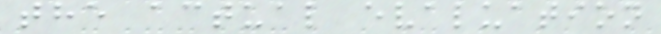the actual evaluation
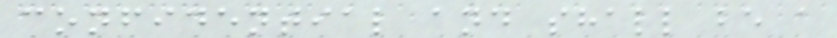confidential and shall be a
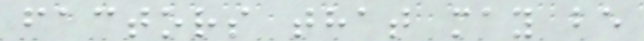factors that may be
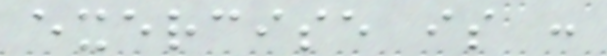exercise is :
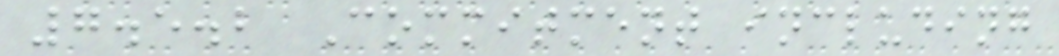7.5.2 Commitment including
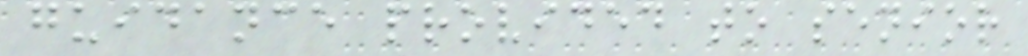guidance provided to senior
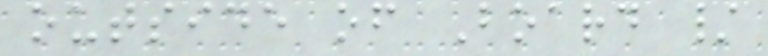outside of Board /
